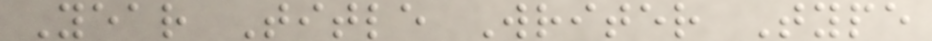Year Title Writer Type
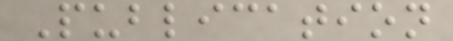Publication
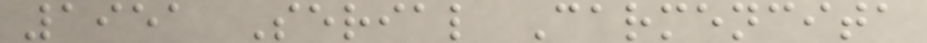1951 Serial Carmencita
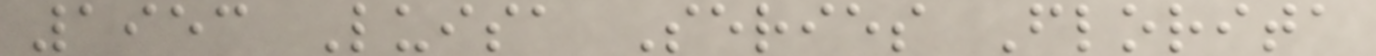1953 Luisa Series Florita
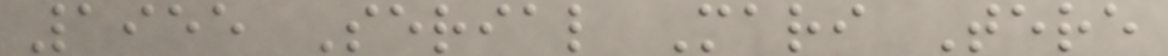1955 Serial Mari Tere
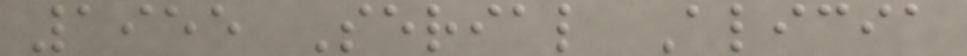1955 Serial Alicia
